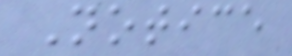Notice
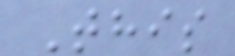This
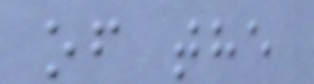of the
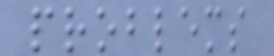problems
